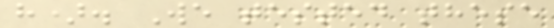h). We tested these
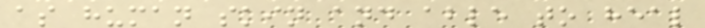as human skin and able to heal
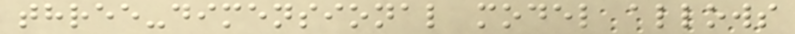three-dimensional model allows
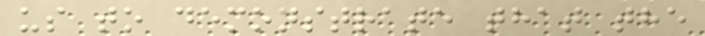us to demonstrate that the
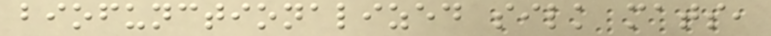biofunctionalized silk mats,
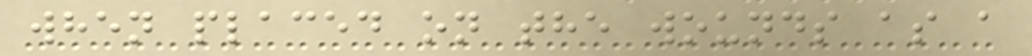when placed on the wounds as a
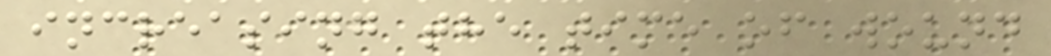increasing the time of wound
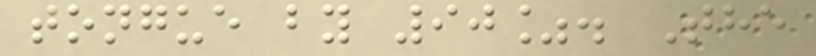tongue by 90%. The
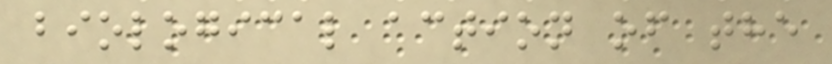biological action of the
